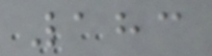183
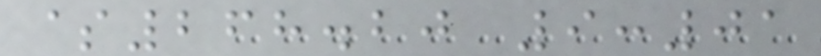$268.20 9:01
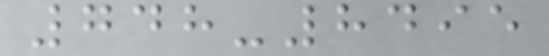748-8495
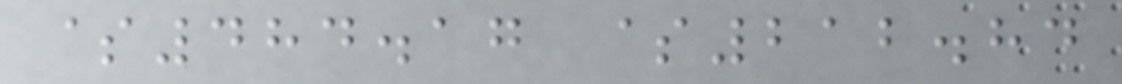$484.17 $212.84
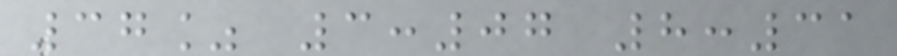37% 3:07 8:31
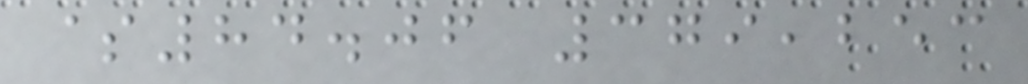$84.06 379,253
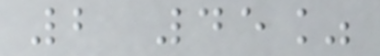2 45%
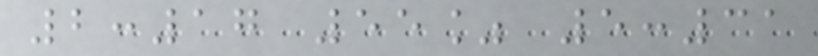2:17 55% 5:31
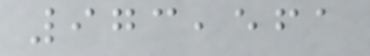973,561
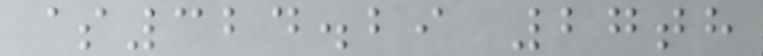$324.29 27th
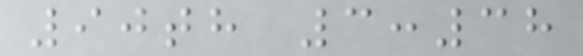90th 3:38
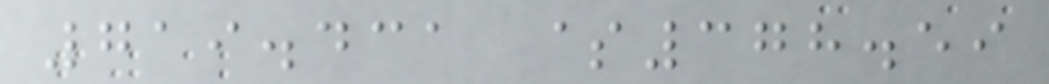719.431 $378.59
